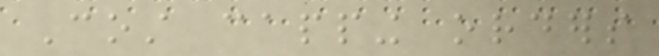Cost capping orders
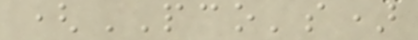(PCO's)
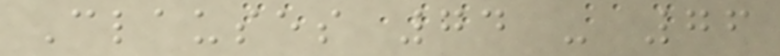Clauses 74 - 76
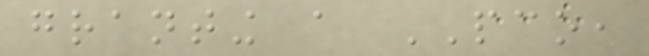granting a PCO,
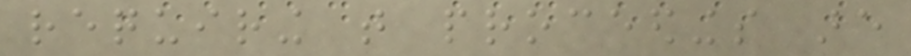requiring that proceedings are
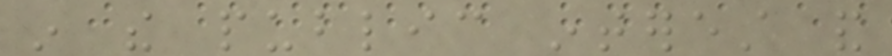in the public interest and
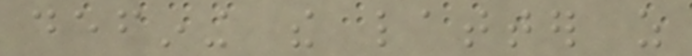defining the latter as
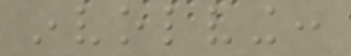involving:
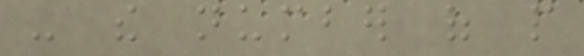- the number of people
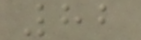82
